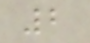2
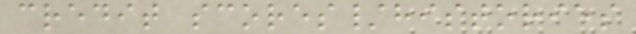credit scores/histories
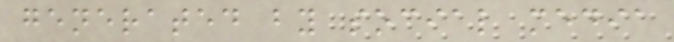generated by social media
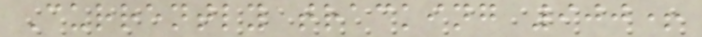Currently tracking 900+
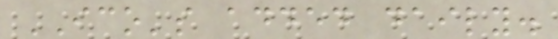ICO's added daily.
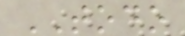TODO
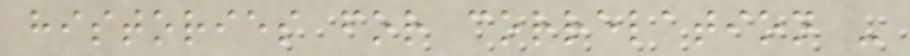histories for correlation -
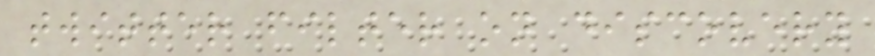twitter filter on discovery
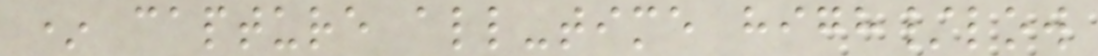* capture all-time high/low
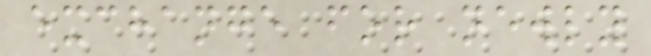exchange for newly
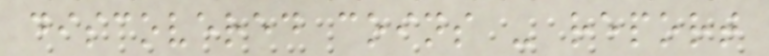discovered coins - report
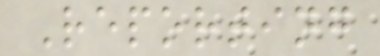Reporting
